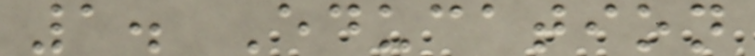1. Education
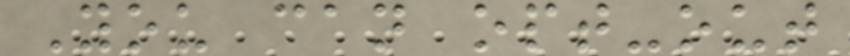You can opt-out
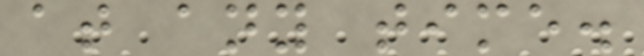at any time.
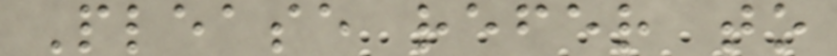Please refer to
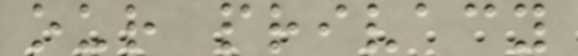our privacy
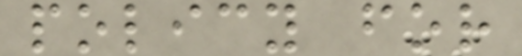policy for
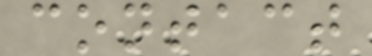contact
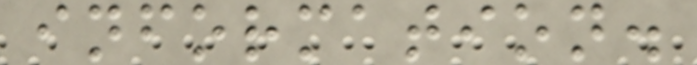information.
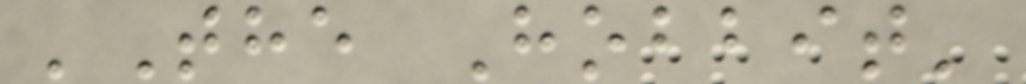'The Hobbit'
